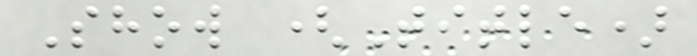Show (Title)
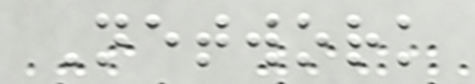Network
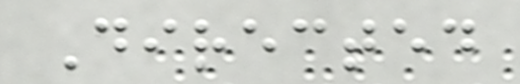Directed
